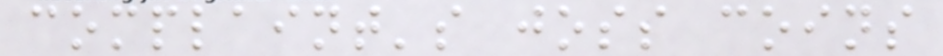complaint's joss coins
